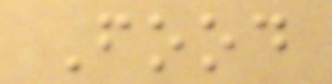Food
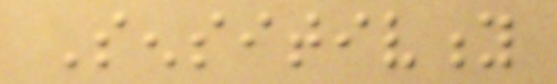Sensitivity
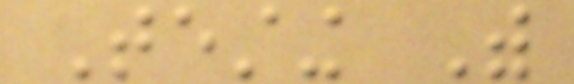Testing With
